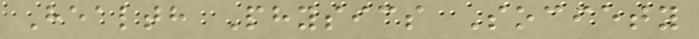Health Physics Society
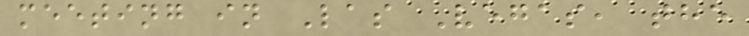meeting in Las Vegas, the
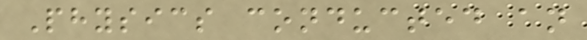Physics conducted an
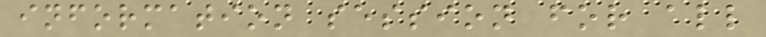information session for all
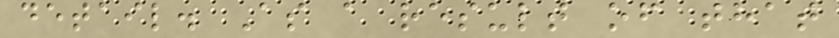detail. As a result of that
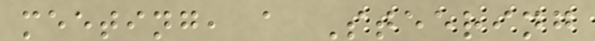meeting, a Steering
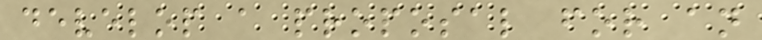develop a proposal for an
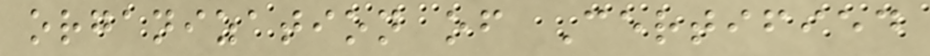organization of Certified
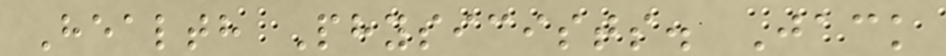Health Physicists. Jack
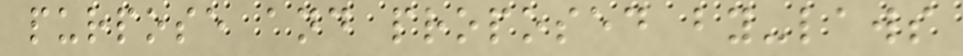purpose and proposed by-laws
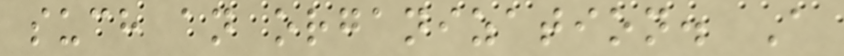such an organization. A
